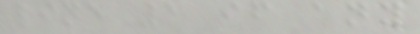line 1 if any
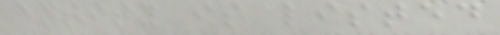entity is listed
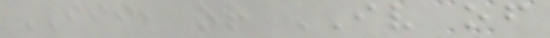III, or IV of
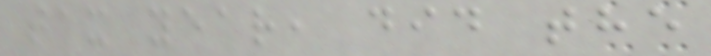tax year, did the
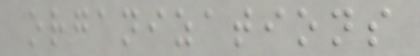organizations
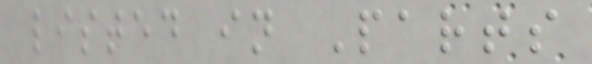listed in Parts
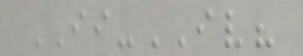II-IV?
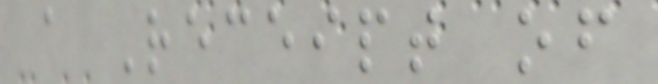a Receipt of
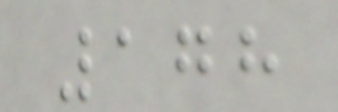178
